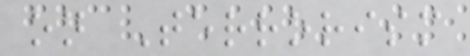on Terrorism
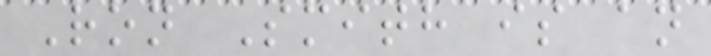Ron Smith is an
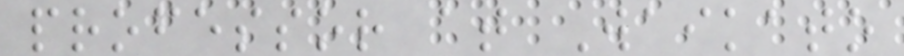professor at Waikato
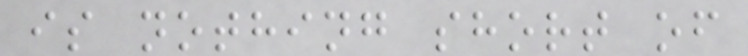is nothing short of
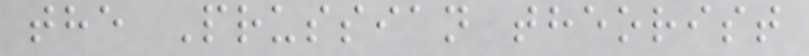the Prussian theorist
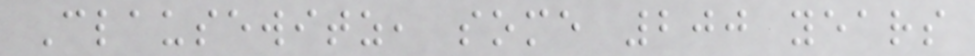Clausewitz, some 200 years
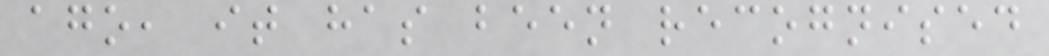ago, it has been recognised
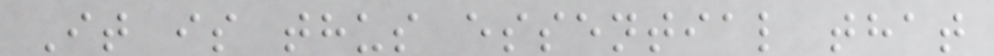It is thus essential that
